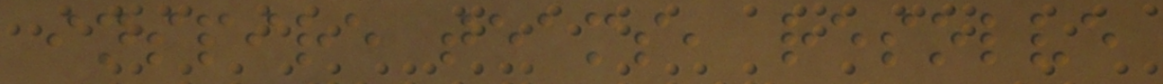inspire teams, resolve
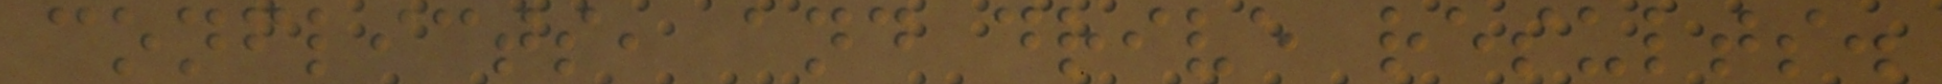conflicts, and drive results.
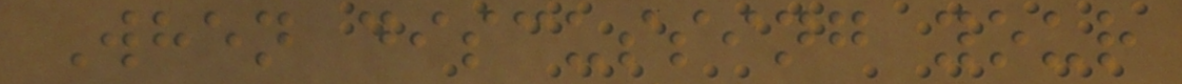When discussing your
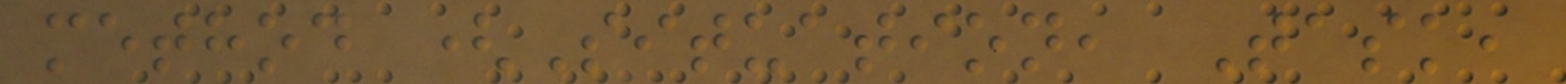method (Situation, Task,
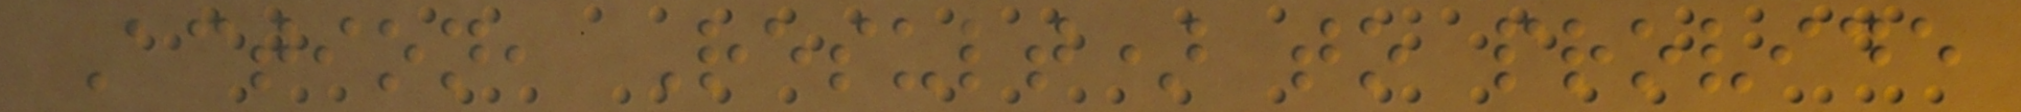Action, Result) to provide
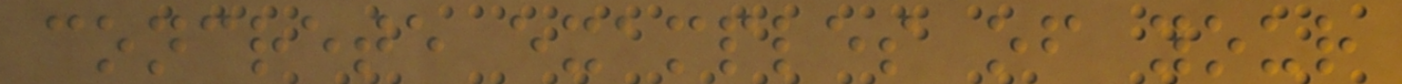concrete examples of your
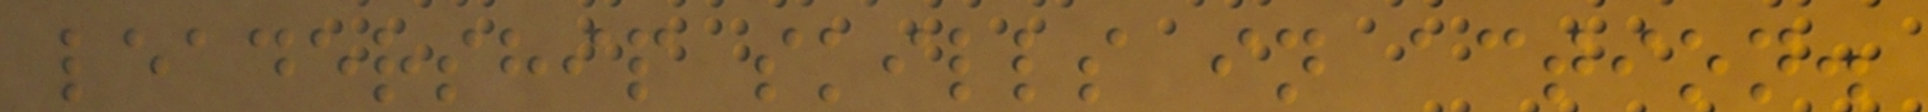leadership skills in action.
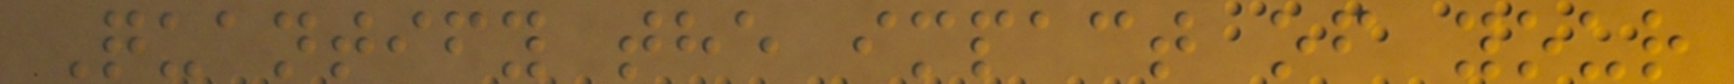Quantify the impact of your
